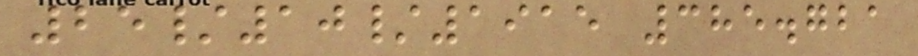25/10/1915 385.721
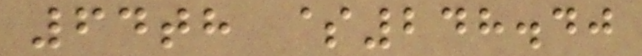64th $248.40
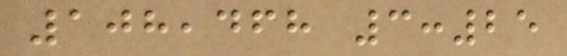108,468 3:25
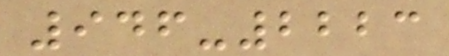946-2223
